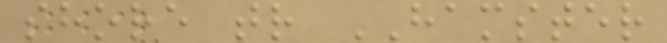shore tr HAMSTER
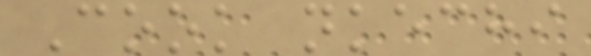Cook nkechi
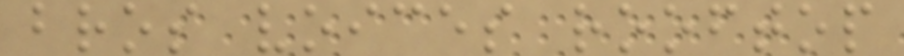bros voices rooftop
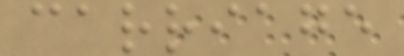carriage
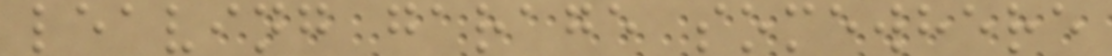leaving garage somewhere
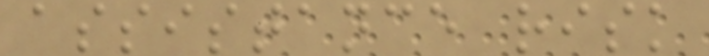assistance risk
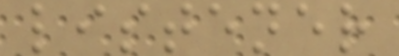listener
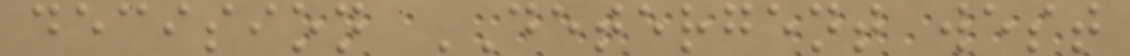decision DETERGENT west
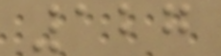127
